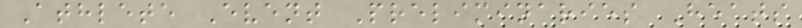Athlete Event Preliminaries Heats
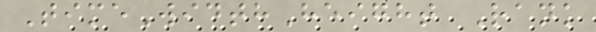TimeWidthHeight Rank
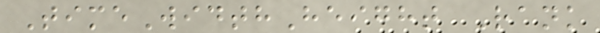TimeWidthHeight Rank
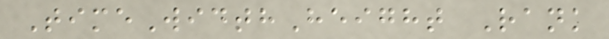TimeWidthHeight Rank
